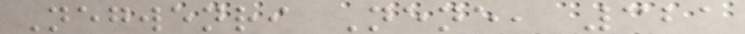Negwenri Nene, 321
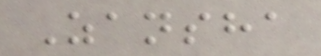Zansha
